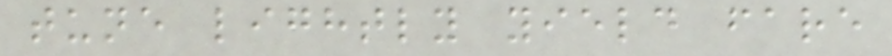tune lightly yield fare
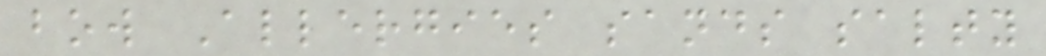bow Allergies sands salty
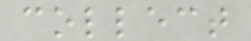collect
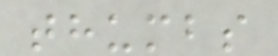thumbs
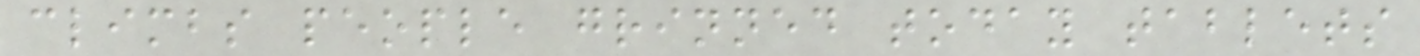climbs people grinned today tablets
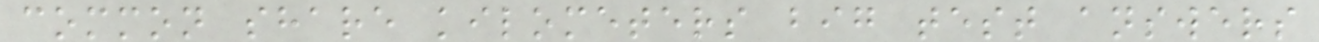common share kilometers big test answers
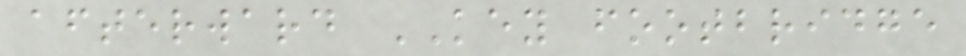afterward KEY footbridge
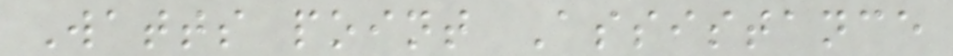Watts point Assistance
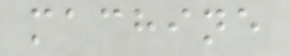machine
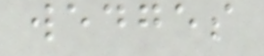wedges
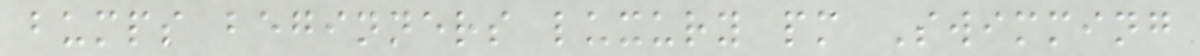bumps beginners luxury pm Swimming
